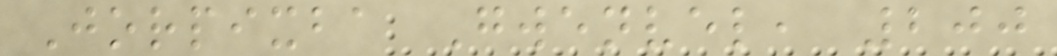Jorpixba Gwenvel, 200
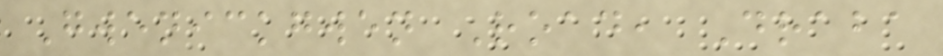Gwenickgwen Road, Draba
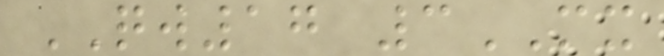QW17 3MX
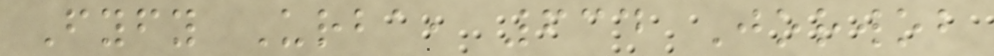Fyfy Urba, 634 Jorwob
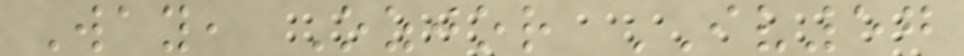Way, Ozjor IV57
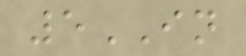5IN
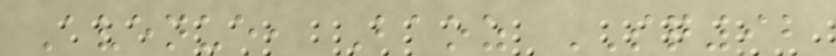Avenue, Baoz SQ92
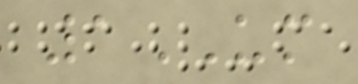1UM
